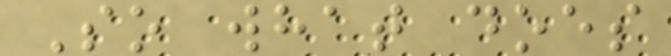So what does
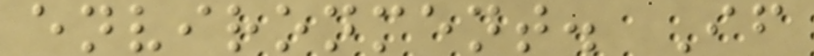environment. If
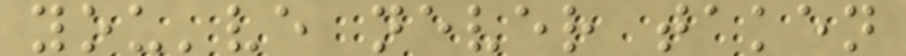you've never taken
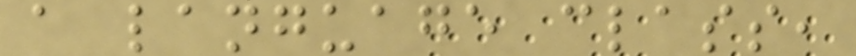a language class,
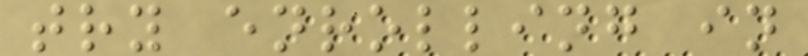try enrolling in
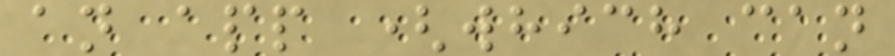an app (which can
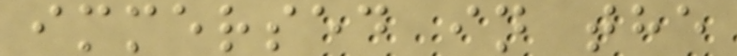immersed in the
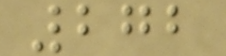272
